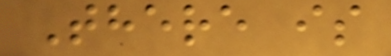There is
